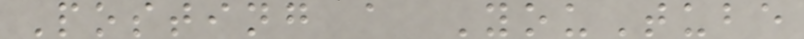Posting a YouTube
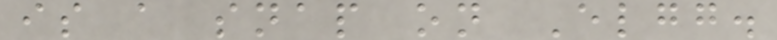is a snap on Elgg.
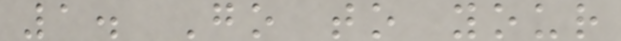1. Go to your
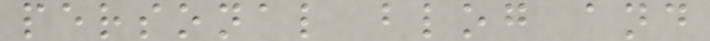personal blog and
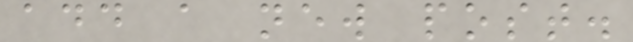add a new post.
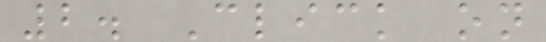2. Click on
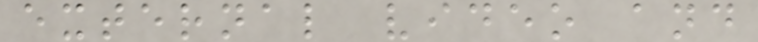external video and
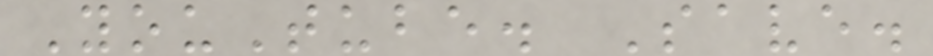YouTube. Save.
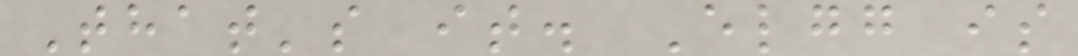That's it. Elgg is
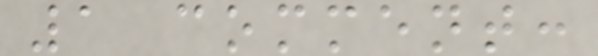1 comment:
